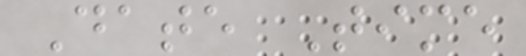Date Time
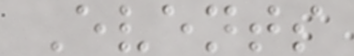Events
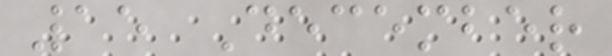15 December
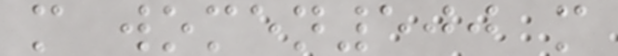m women500 m
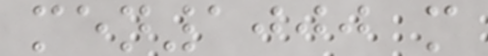men1000 m
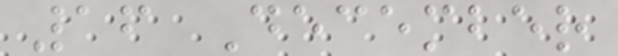16 December
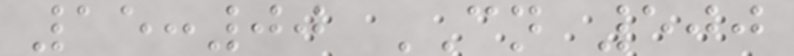15:00 CN 500
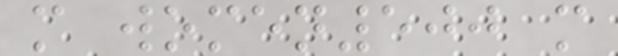m women500 m
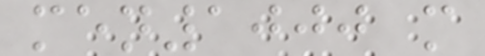men1000 m
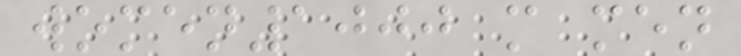women1000 m men
